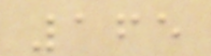165
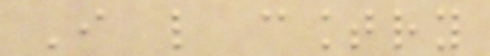I like country
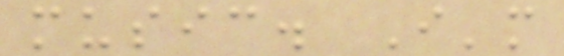music. I'm
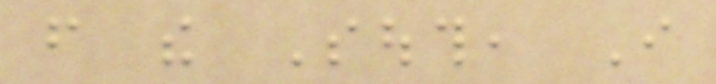from the South, I
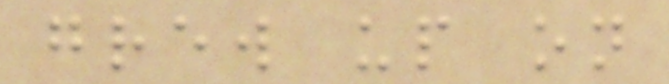grew up on
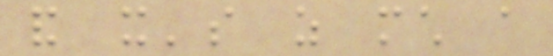and it's as much a
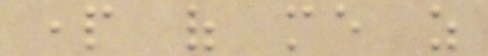part of me as
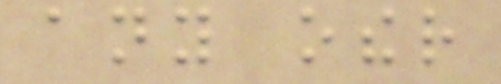any other
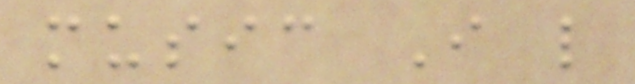music I like
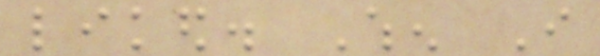liked. When I
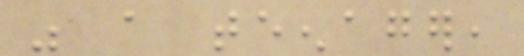was a teenager,
